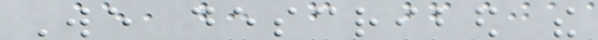We described the
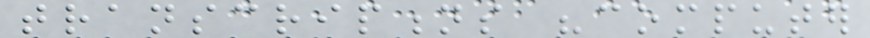transcriptions "computer
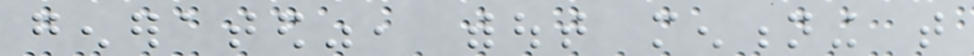generated", without mentioning that
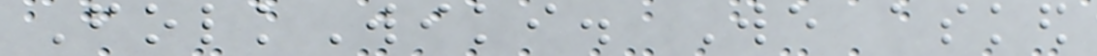FolkWiki. We asked
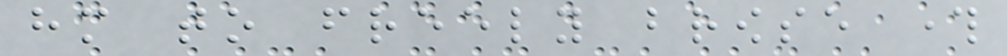him to freely browse through
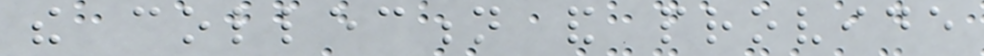the collection and provide
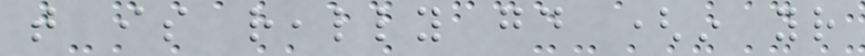that is really good (in your
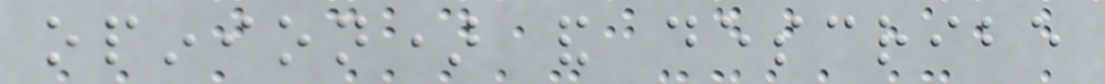opinion) and describe
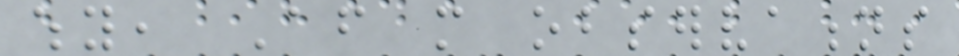why, After more observations
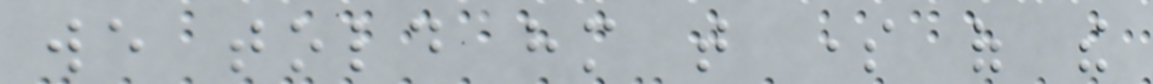we told him that some of the
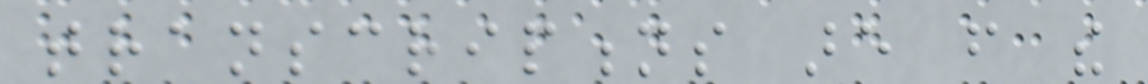transcriptions are from the
